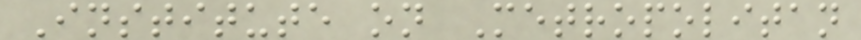Institute on Metropolitan
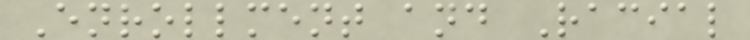Enrollment and Racial
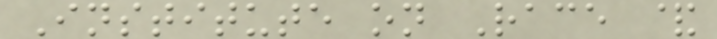Institute on Race &
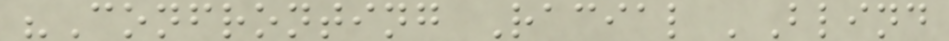"Confronting Racial 'Blind
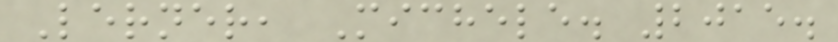Lerner, Michele. 2015.
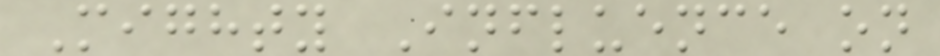Mighty Influence on
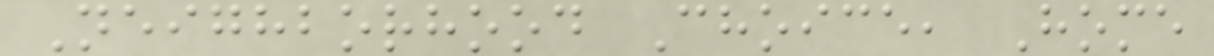Neighborhood Choice, Home
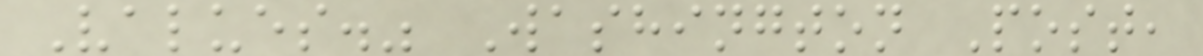Values." Washington Post,
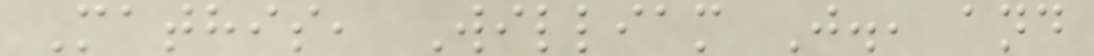Mathis, William J., and
